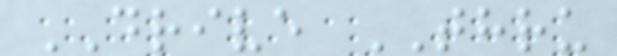DRIVE THRU
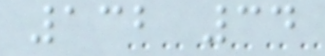132 34
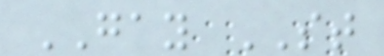GAY ST
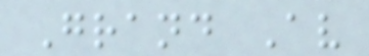Grand Av
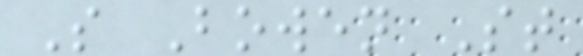S Bowen St
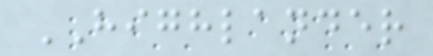HIGHLANDER
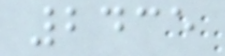2435
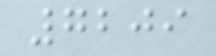7209
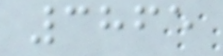3865
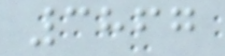3867
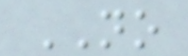NO
